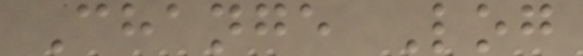Change Log
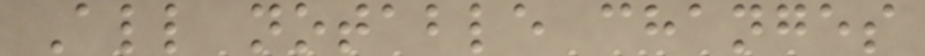All notable changes
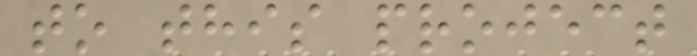to this project
